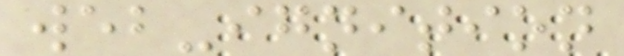web-ignition
